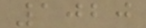1020
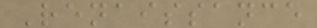Renaissance
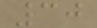30
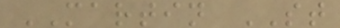MARTIN ST
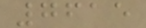7615
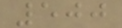500
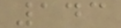143
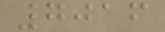7016
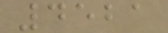4521
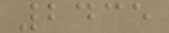2435
